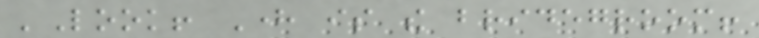'Look! Here is the bridegroom!
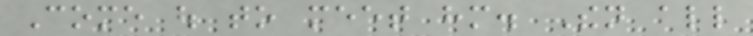Come out to meet him. Then all
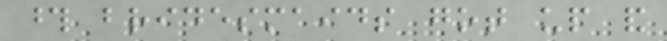those bridesmaids got up and
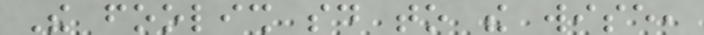The foolish said to the wise,
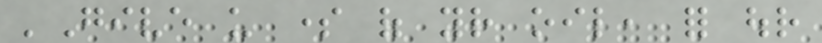'Give us some of your oil, for our
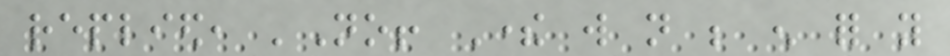replied, 'No! There will not be enough for you
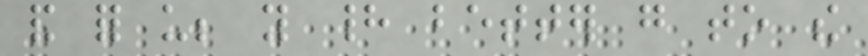and for us; you had better go to the
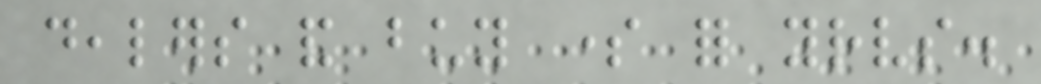dealers and buy some for yourselves.
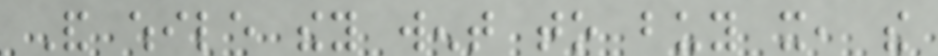And while they went to buy it, the
